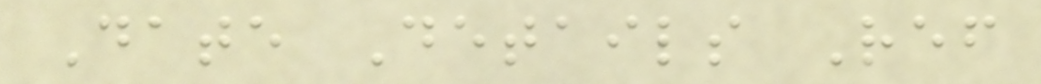Date Details Ref
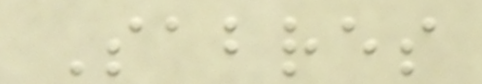Sabres
